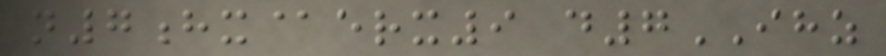n7hx@erx9 d7IHZ
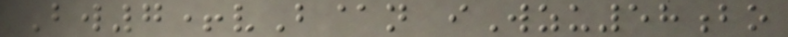Bw7+vB@n iWzu58bo
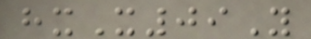hxX09Y
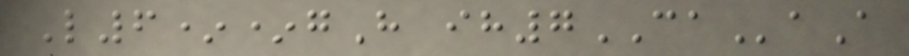L6**gH ih7CAaA
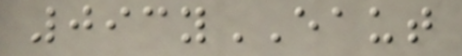093yEAUT
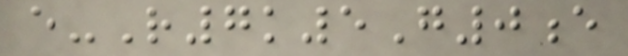e-R7k5G0e
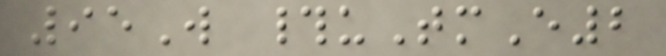95W #uTmE2
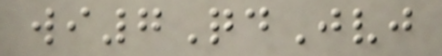wi7QdJvj
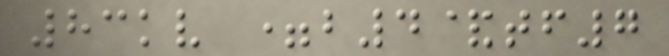83kv =b4&tf7
